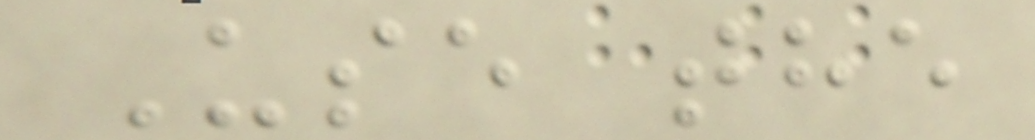Use the
